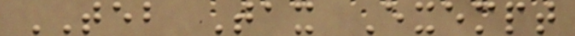TEB Tax Exempt
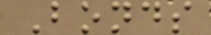Bonds
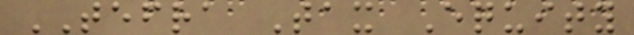TEFRA Tax Equity
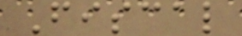Fiscal
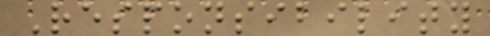Responsibility
